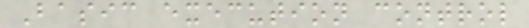Basic execution control
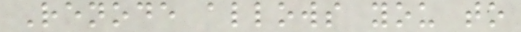Renode allows you to
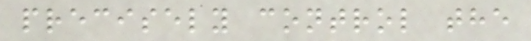precisely control the
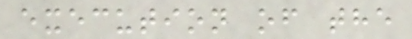execution of the
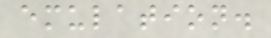emulation.
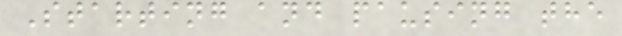Starting and pausing the
